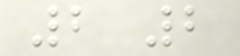2 2
